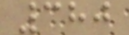380
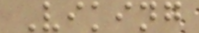Viking
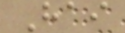Hai
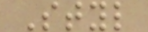Styl
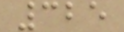325
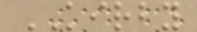KIRBY
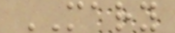MARY
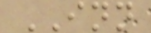INN
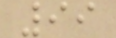99
